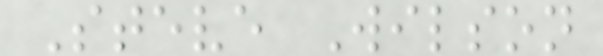Steve Wilson
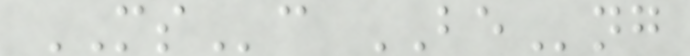MSc BEng
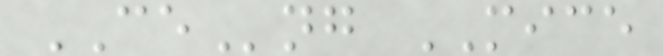CEng MICE
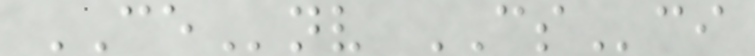CEnv CSci
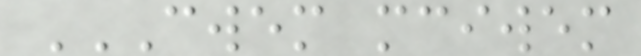CWEM MCIWEM
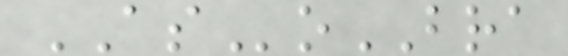ASoBRA
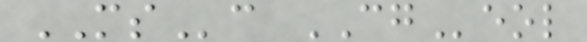MSc CGeol
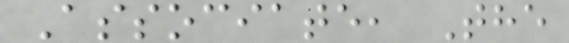Associate, The
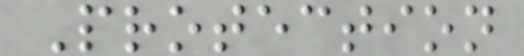Protection
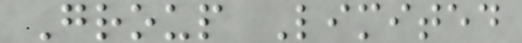Group Limited
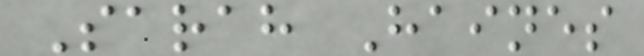Sarah Haines
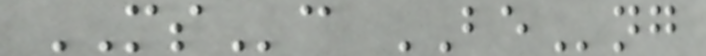MSc BEng
